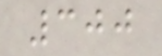300
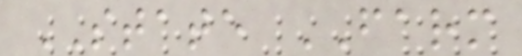STATE FARM
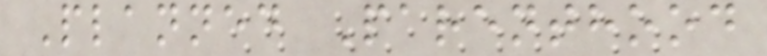Planned Parenthood
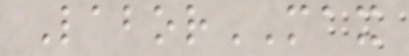LaborMAX
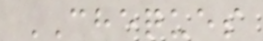CHEQUES
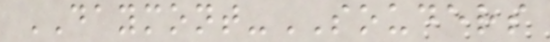DAYMONT-SOUDERS
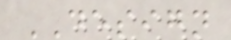DESIGN
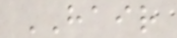HAIR
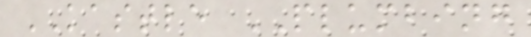KASTLE PLUMBING
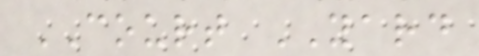COURT YARD
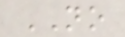NO
